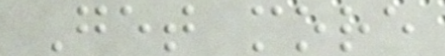Get more
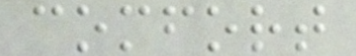comfort
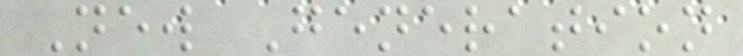New Generation
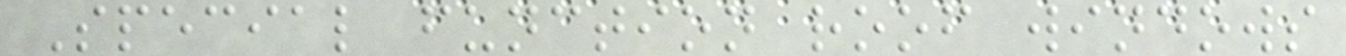Special function roof windows
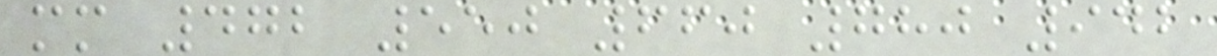mm 472 550 660 780 942
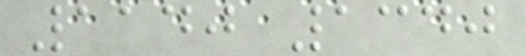1140 1340
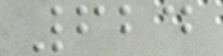624
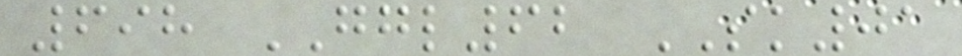698 GGL62 SK01
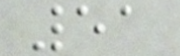51
